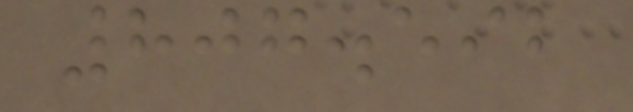807.592
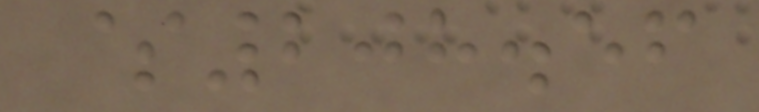$208.56
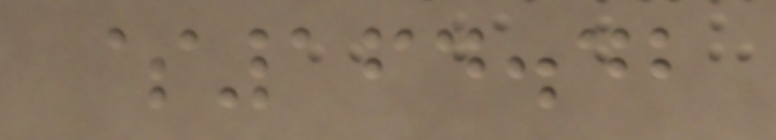$164.42
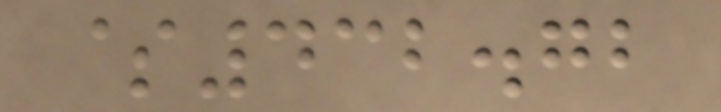$432.72
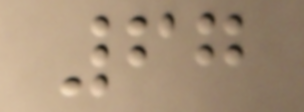67
